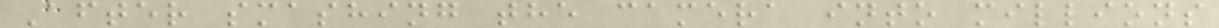After smashing the camera into millions
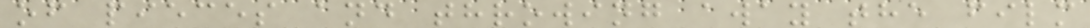of pieces and throwing away the film
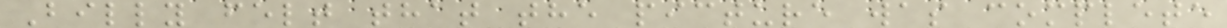Billy felt that the picture was complete
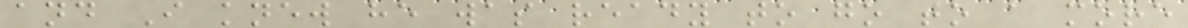and I knew he was ready to go to a more
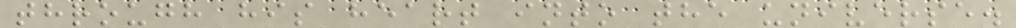through his heart into the universe.
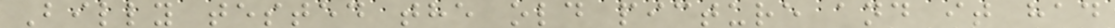Billy tested the old picture and it had
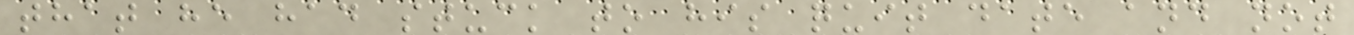that he had stuck to his quit date and not
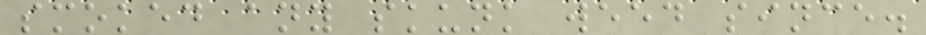smoked any skunk weed since.
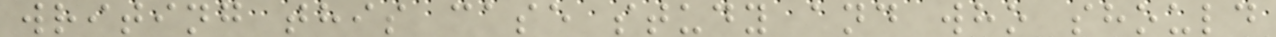writing this case study and who should
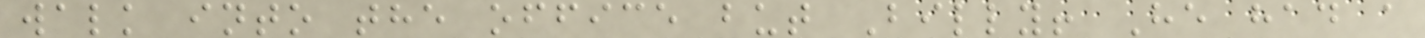walk into the office but Billy! He had a
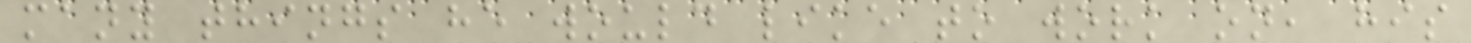many things he would like to work on, his
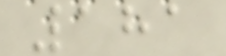181
